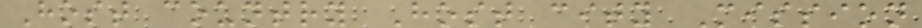Host country Host city Mission
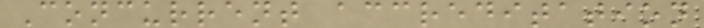Concurrent accreditation
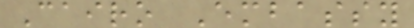Cairo Embassy
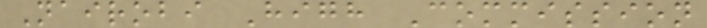Nairobi High Commission
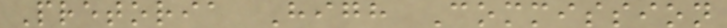Pretoria High Commission
